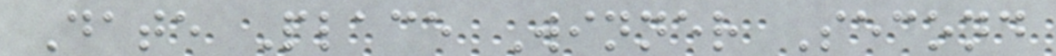Date Place Winner Second
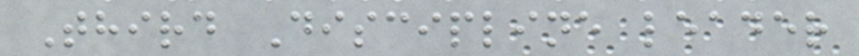Third Discipline leader
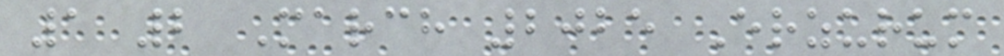1 2 March 2025 Erzurum
